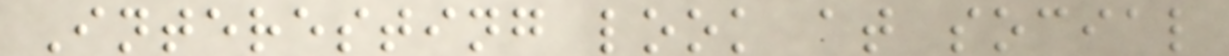Interesting look at social
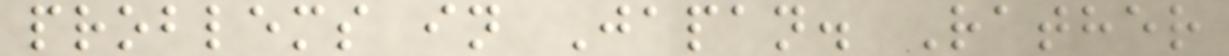problems in Japan. Rather
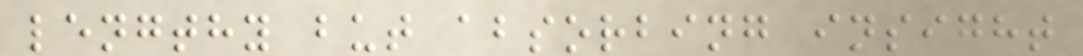lengthy but absorbing insight
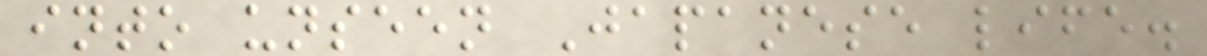into unseen Japanese life.
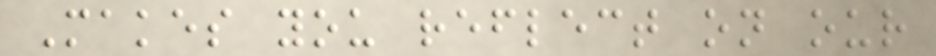Makes you reflect on our
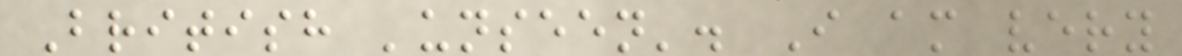British 'unseen'. I am very
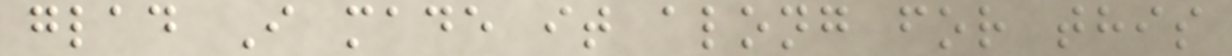glad I made it along for this
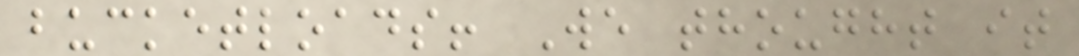bucketloads! We thought it
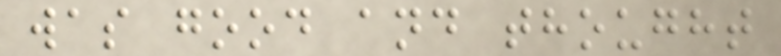was good and thought
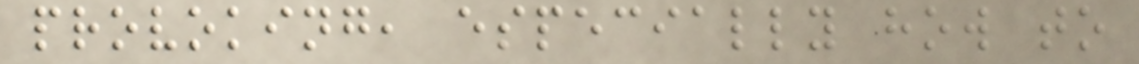provoking, especially how to
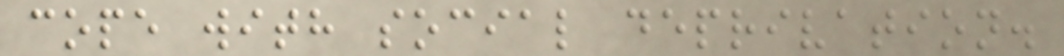cope with social deprivation.
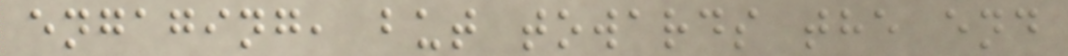engaging, but towards the end
